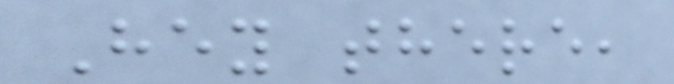Hey there,
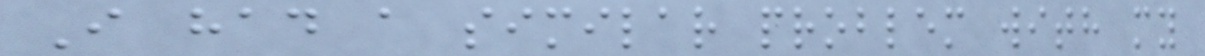I had a similar problem with my
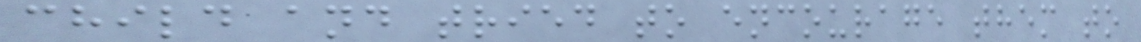child and tried to encourage them to
